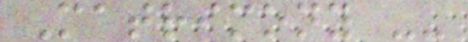Matrimony --
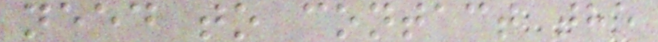need to contact the
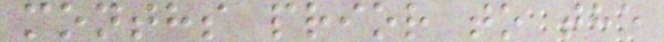months prior to the
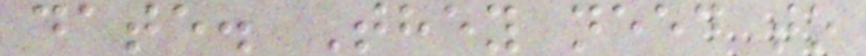date. They need to
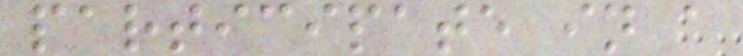participate in a
